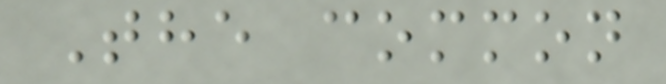The common
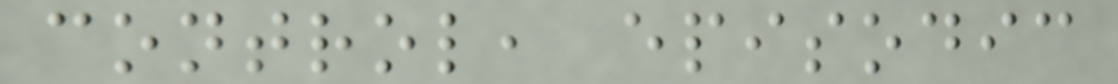control, episodic
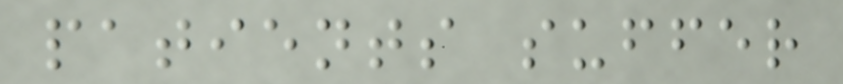patients suffer
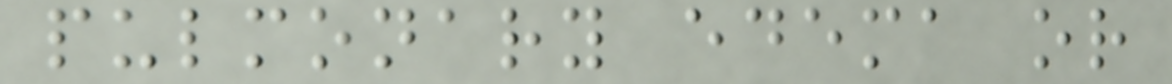pulmonary edema or
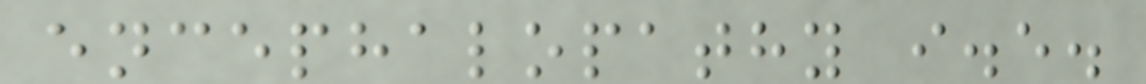encephalopathy i.e.
